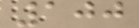100
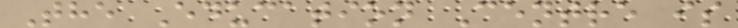The Education Centre is
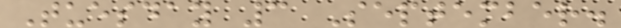Tuesday 3 September.
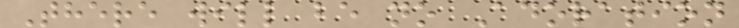There will be no Adoration
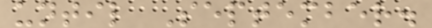until September.
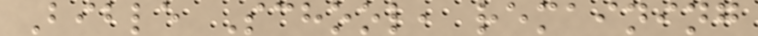Bible School, remaining
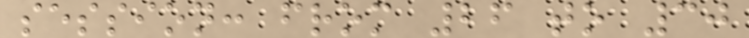session: from 26 to 30
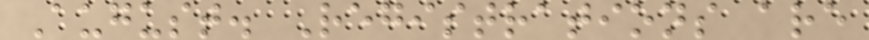August. Registrations are
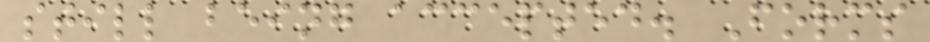still being accepted. Forms
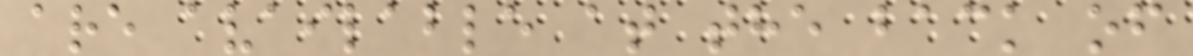are available at the back of
